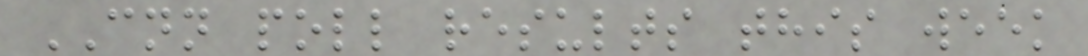CNN poll results this week
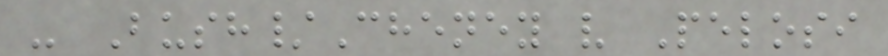- Bush/Cheney v Pelosi
